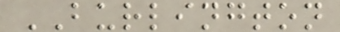BURLINGTON
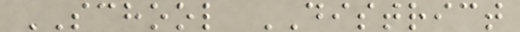SCHOOL DISTRICT
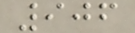906
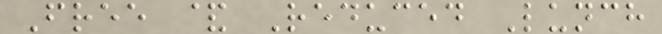Free & Reduced Lunch
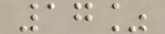17%
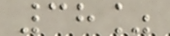38%
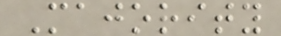Majority
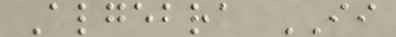Algebra II
